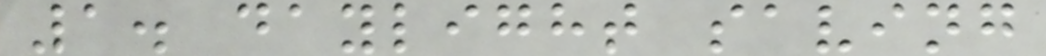1. daylight saving
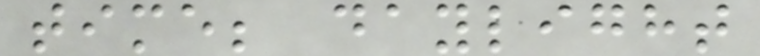time; daylight
